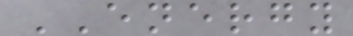ENERGY
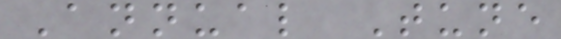Annual Tune
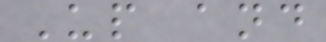Up and
